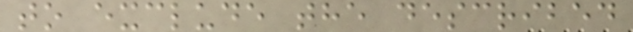to exclude the described
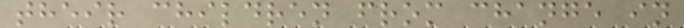their children from change in
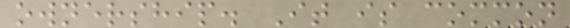ownership. It is common
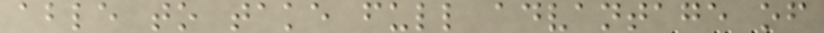able to take full advantage of
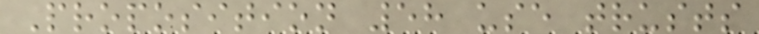Proposition 58 use trusts
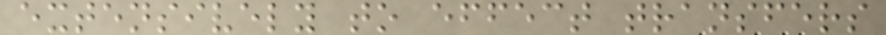extensively to effect transfers
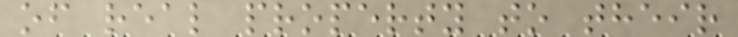of real property to their
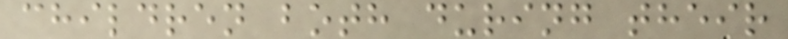children both during their
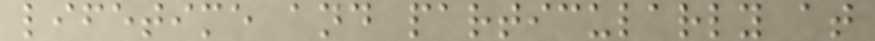lifetime and particularly at
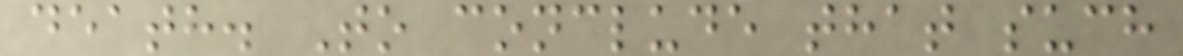death. To conclude that such
